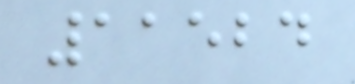11524
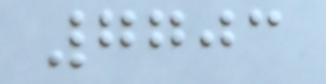7703
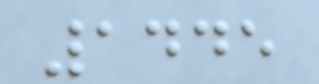1445
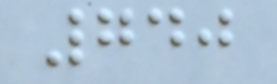740
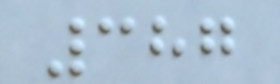387
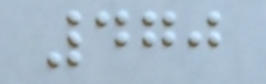470
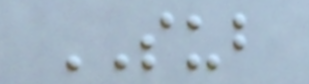SUB
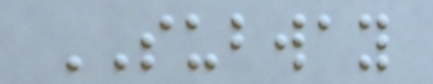SUBWAY
